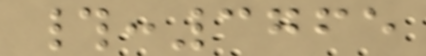#:3765
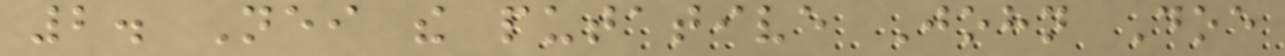2. Neither the putative John Doe
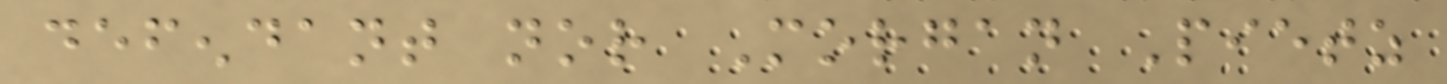defendant nor Morgan Pietz
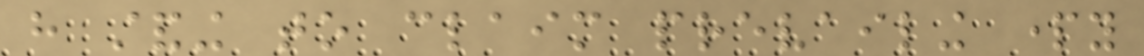have standing to claim prevailing party
